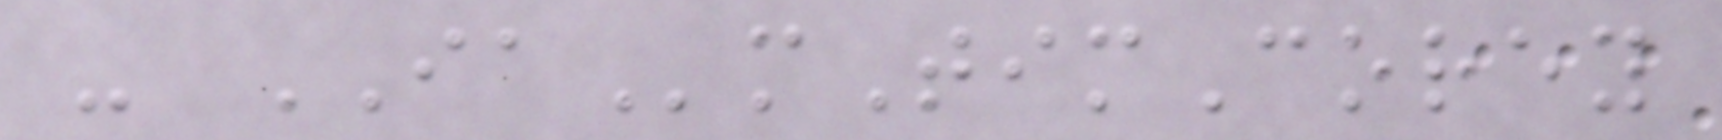- IAmTimCorey
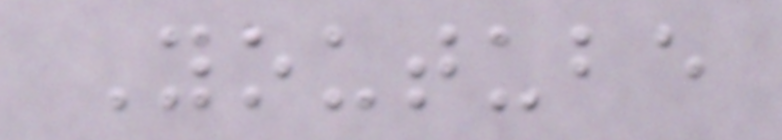Youtube
